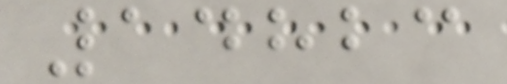14823
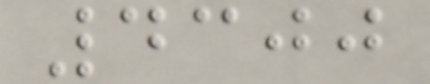4300
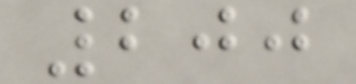200
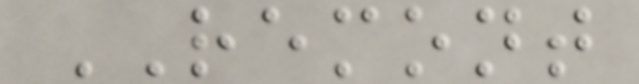REMONT
